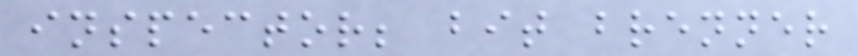inspector; bit brenner
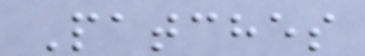Patches
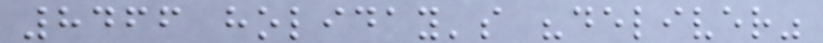8466 holiday's "deliver"
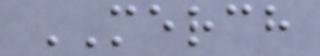MERCH
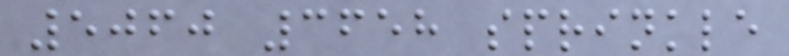5060 3658 sprinkle
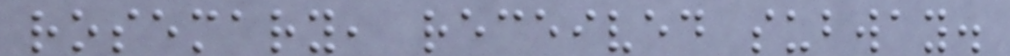rosemary, received subway.
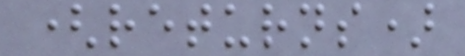(returns)
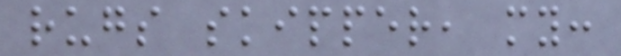rugs skipper, my:
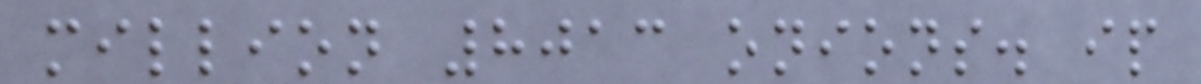million 8013 onions. ip
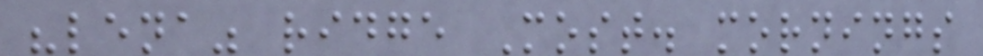"lena" ridge Most. mornings
